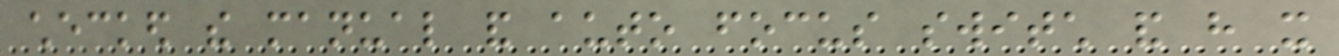checked the manual and auto focus switch and have it
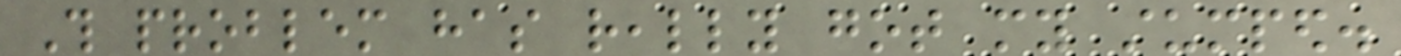This problem has really got my stumped.
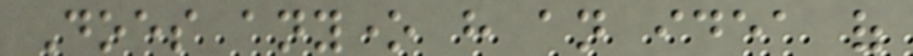Does anyone have an idea of
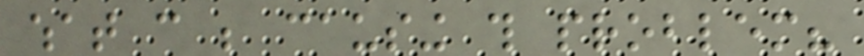what can be causing this problem?
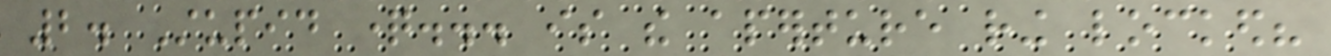2. Stupid question... is the aperture ring locked?
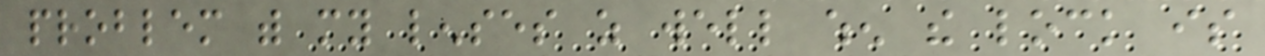problem with my lenses as well when the lock is
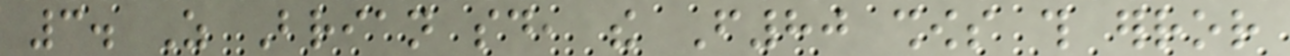3. As Brian said, the F80 shows this error
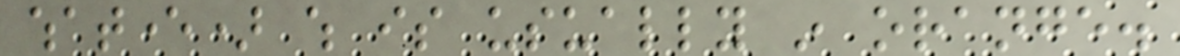whatever) which is usually in orange.
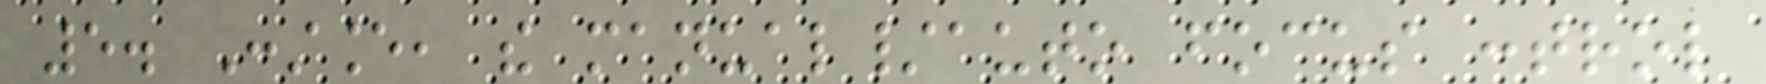5. Constance, the manual/auto focus control
